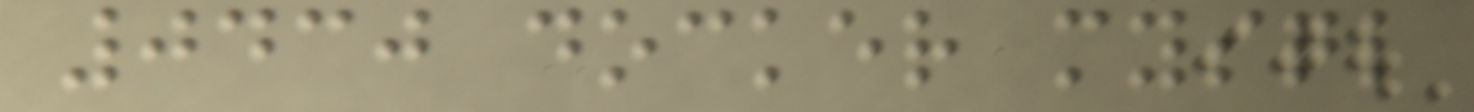0430 docker mysql
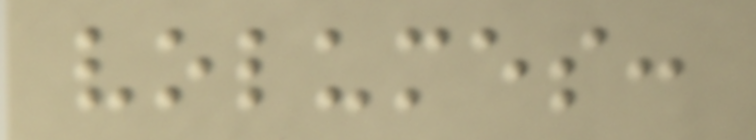volumes:
